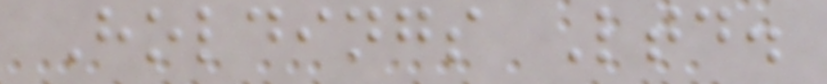Holdings Ltd.
